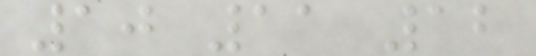10 11 12
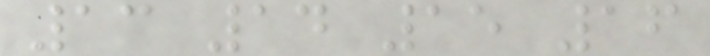13 14 15 16
